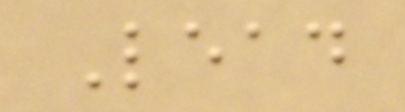Lead
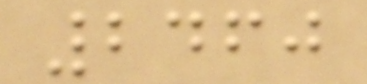2460
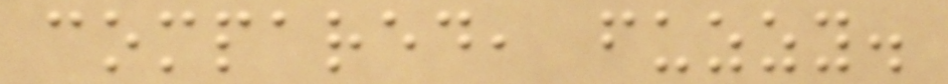compared, fuzzy.
